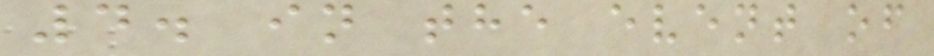4. in the event of
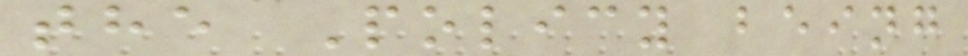the Policy being
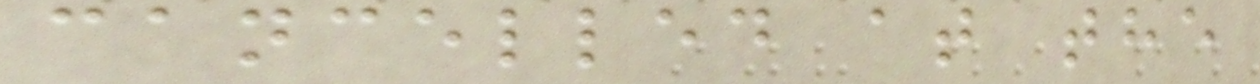cancelled at the
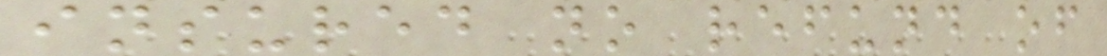insured no refund of
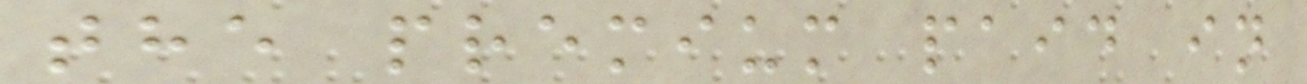the premium paid in
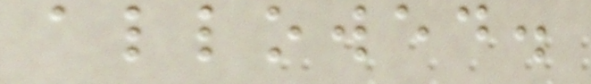allowed.
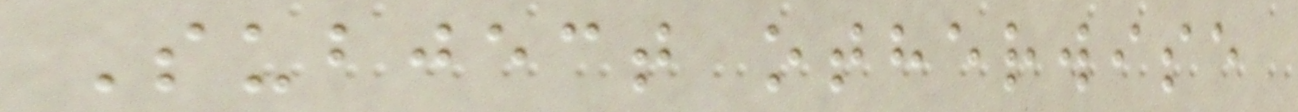Subject otherwise
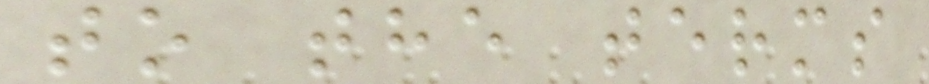to the terms
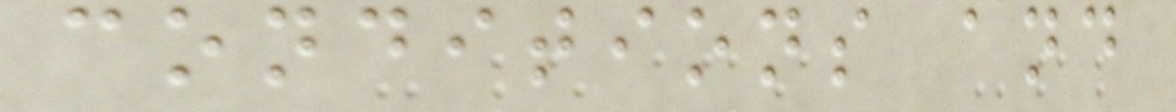conditions and
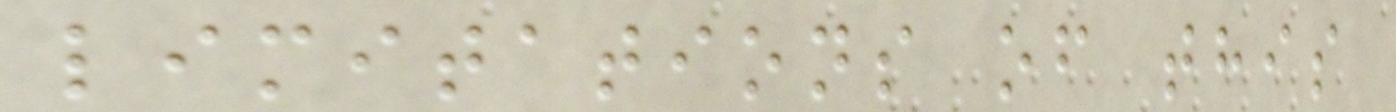limitations of this
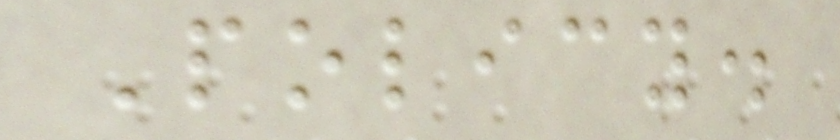Policy.
